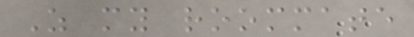As my roommate
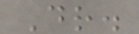Dr.
